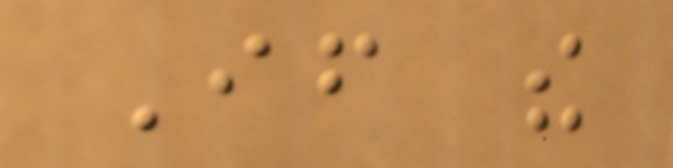If the
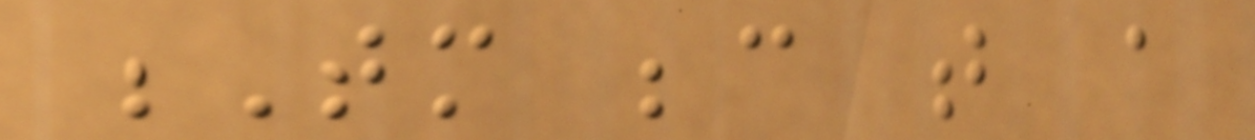Tm because that a
